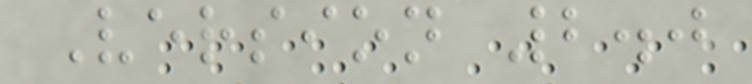Version 2.0
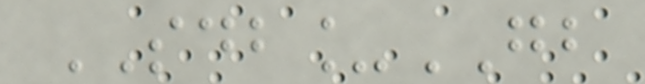SDB_GB
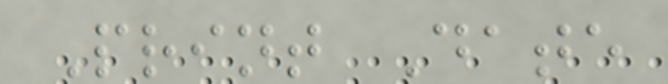Print Date
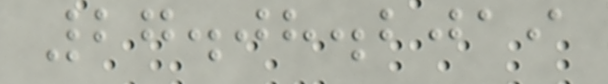27.08.2019
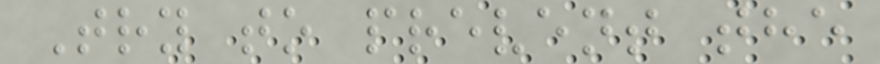Try to prevent the
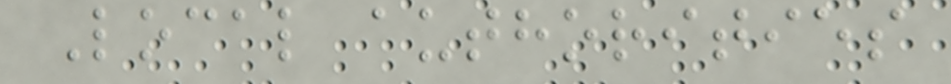Local authorities
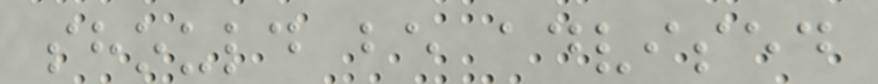should be advised
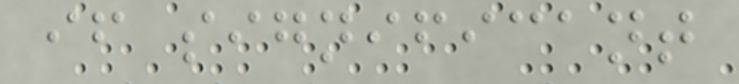if significant
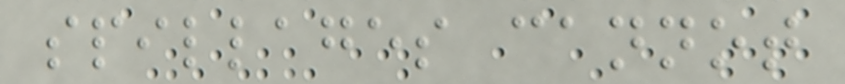spillages cannot
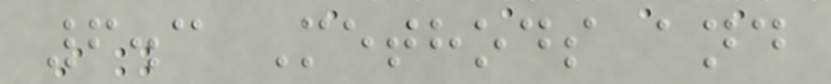6.3 Methods and
